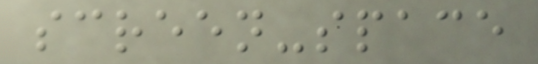screen-space
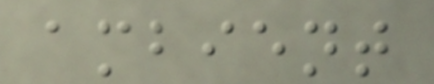ambient
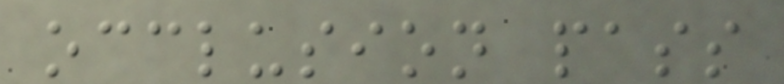occlusion pass
